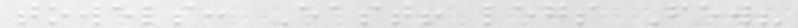towels: East! legs Few?
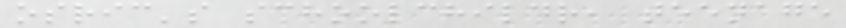osric's schoolchildr, teenage
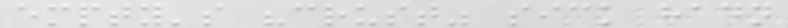empty's "crust" sick hadn
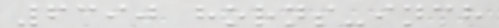6390 horns-inch
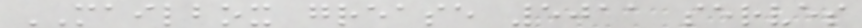MAILBOX grease 5011 serves
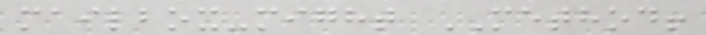mailbox-might METHOD!
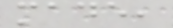made,
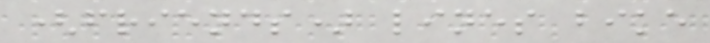(friends) lines bike
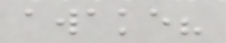awake?
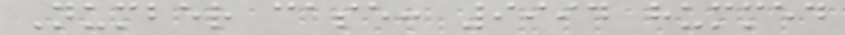Number case: 9994 hummed
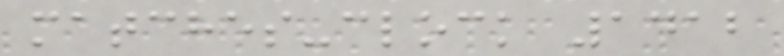matches-clock 1412
